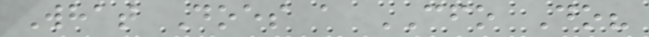What Does a CFO Do?
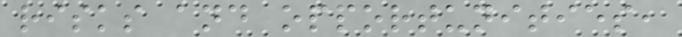risks and opportunities,
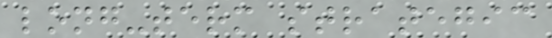long-term strategic
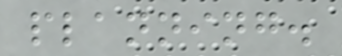planning.
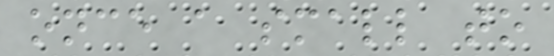once a small to
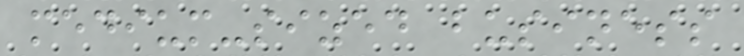medium-sized business
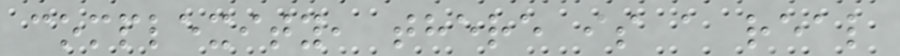complexity, there is a real
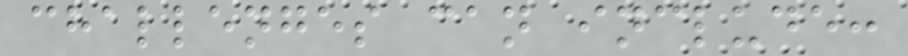challenges can include:
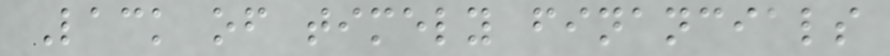Lack of timely financials
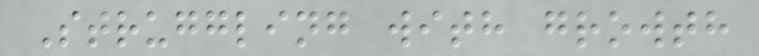Struggling with growth
